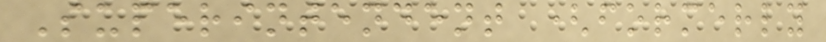Superintendent (formerly
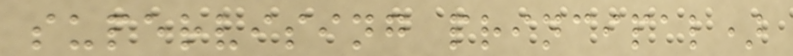supervising principal)
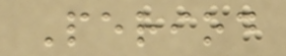Period
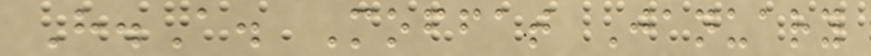H.A. Moffat January
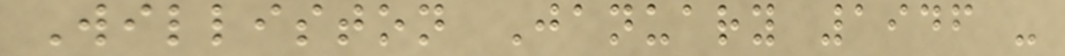Williston January 1946 -
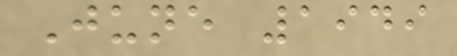June 1949
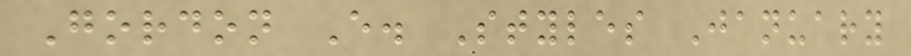Gordon E. Styles January
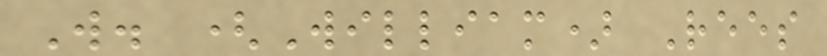W. (William) Rees
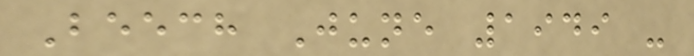Beech June 1949 -
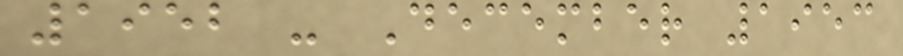1952 - December 1953
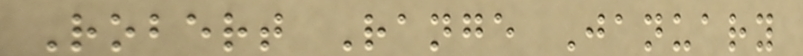Robert Range January
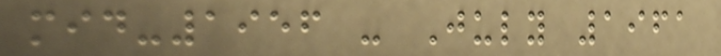mid-1956 - July 1961
